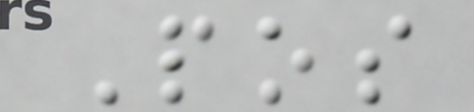Pos
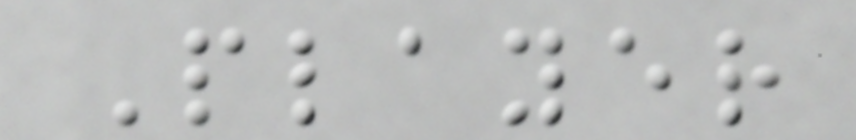Player
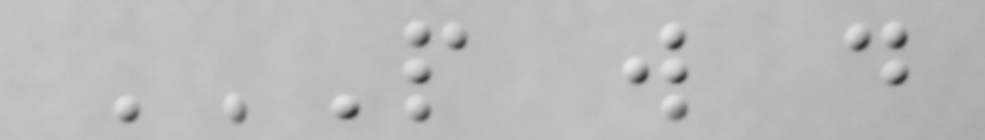P W D
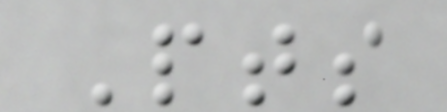Pts
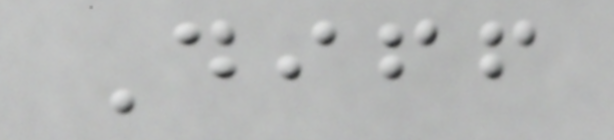Diff
